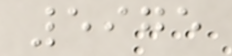5975
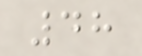48
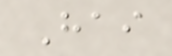Hai
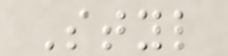Styl
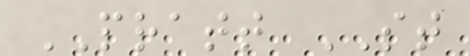PRATT ST
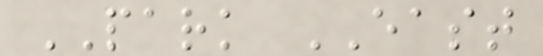PARK EAST
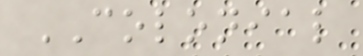COLONIAL
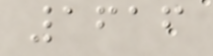1616
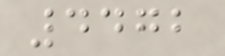4472
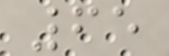65
